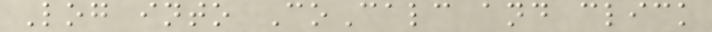Log into CoCalc and click
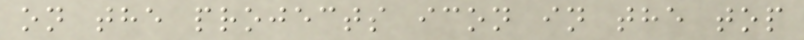on the projects icon in the top
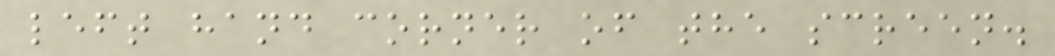left hand corner of the screen.
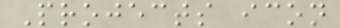Projects icon
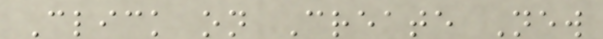Click on Create New
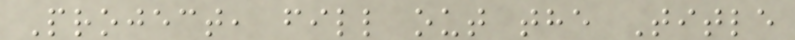Project, fill out the Title
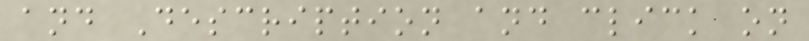and Description and click on
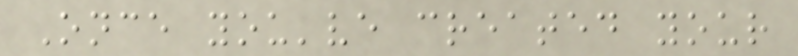Once you've created your
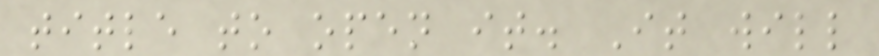title to open it. It will
